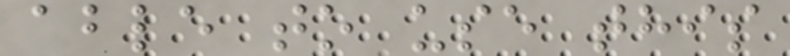able to use this
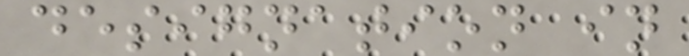designation in
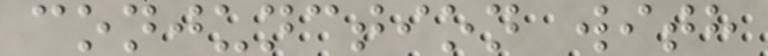conjunction with
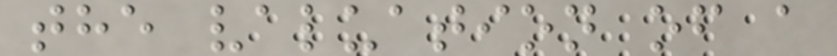the valuation of a
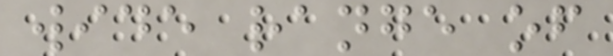wide range of
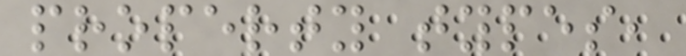property types,
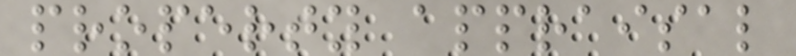property appraisal
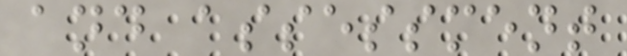and assessment
